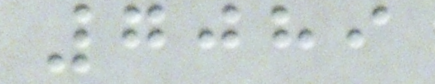7089
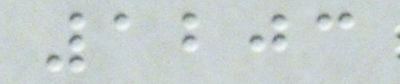1203
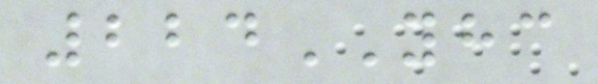224YHC
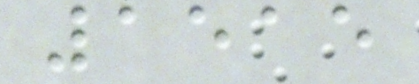1515
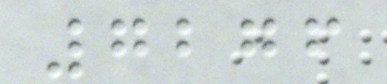7276
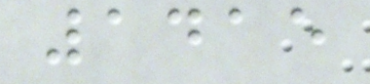1415
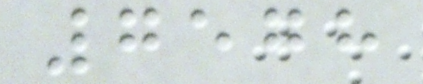7578
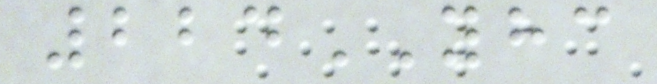224YHC
